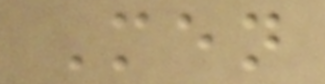Men
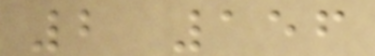2 156
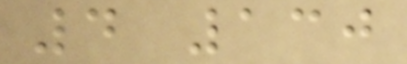4 130
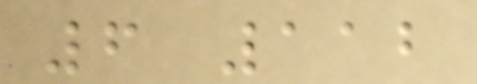6 112
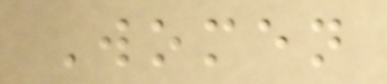Women
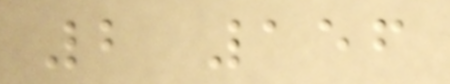2 156
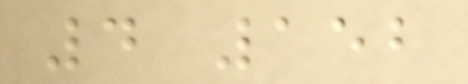4 152
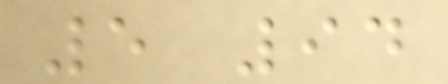5 94
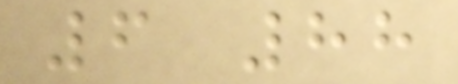6 88
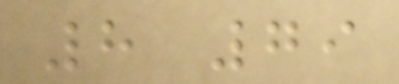8 79
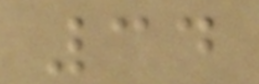34
